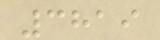3819
